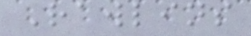Rawlins
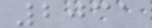2031
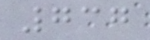737
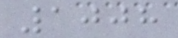1008
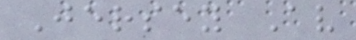Jersey Av
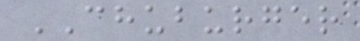CHUBURGER
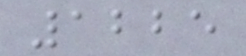1225
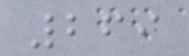269
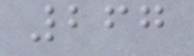267
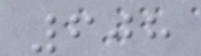608
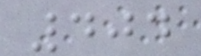404
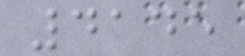4145
